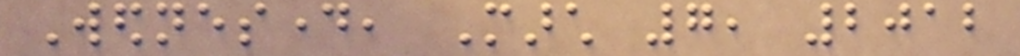Wednesday, March 7, 2012
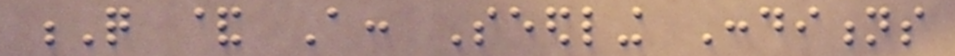Q & A: Seedling Conditions
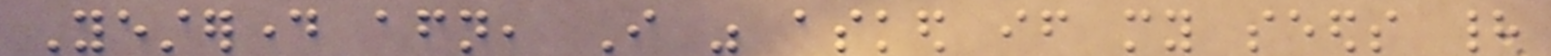Yesterday afternoon, I was asked if my seeds had
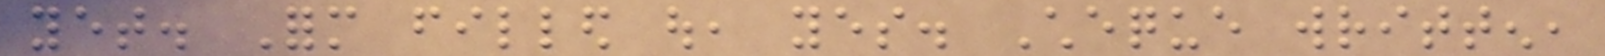yet. Form filled out, yes. Cheque written,
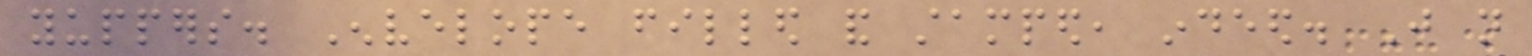yuppers. Envelope filled and stamped, indeed. Just not
